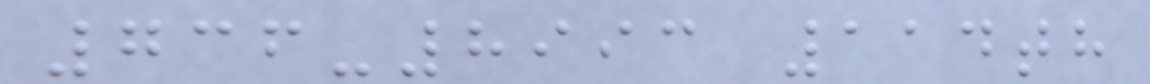736-8993 114th
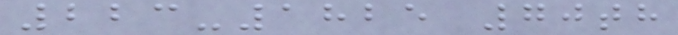223-1825 70th
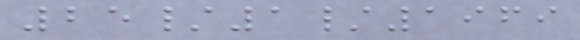25/1/1969
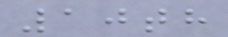10th
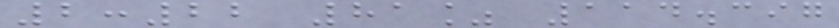2:22 81% 114.397
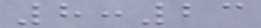8:23
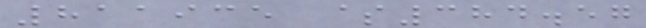811935 $384.57
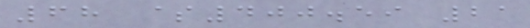68 $400.59 21
